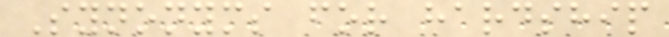Synonyms for hardship
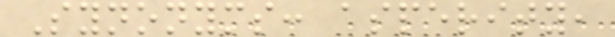Synonyms: asperity,
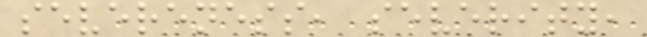severeness, severity,
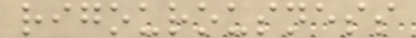rigourousness
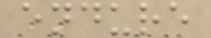endure
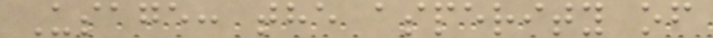Usage: the asperity of
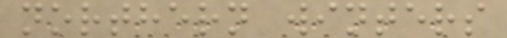northern winters
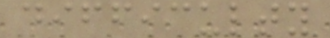difficulty
